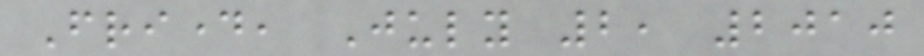Friday, July 2, 2010
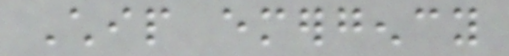Chip emergency
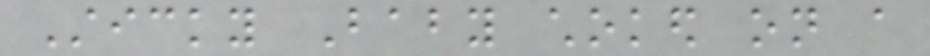Sticky Baby choked on a
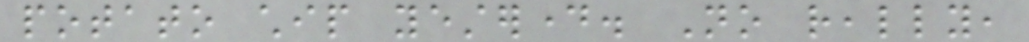potato chip yesterday. No really,
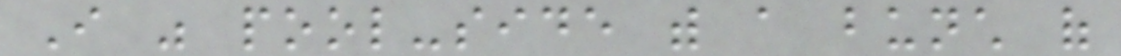I was pool-side with a bunch of
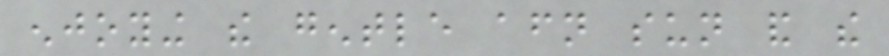enjoying the gentle afternoon sun and the
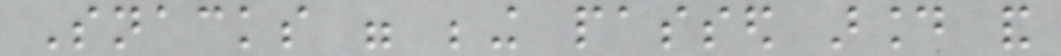Snacks were being passed around and
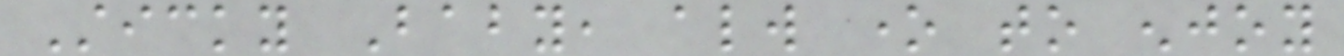Sticky Baby, always one to enjoy
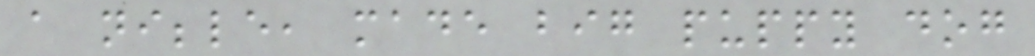a nibble, made big puppy dog
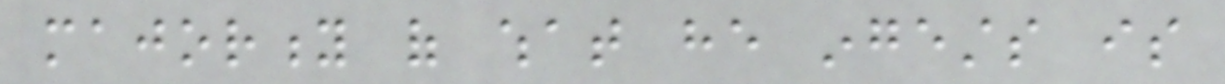majority of what he ingests is
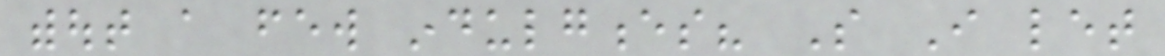without a few indulgences? So I let
